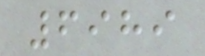6989
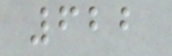622
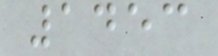1453
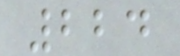224
